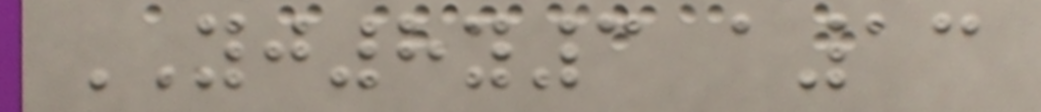YJ8y3 a13
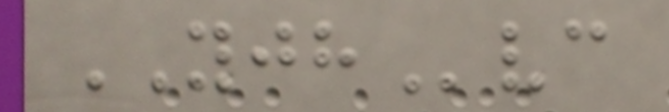YJHvc
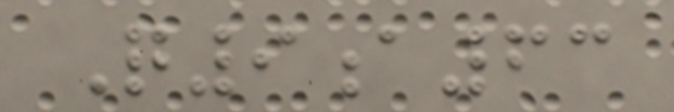Q9a63
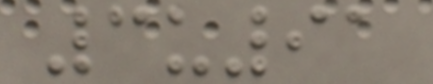3u91
